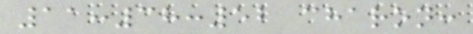11:38:52 charon:
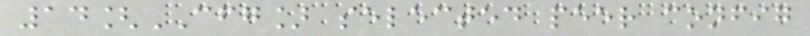14[CFG] selected peer config
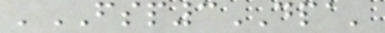'FSP3DPA'
